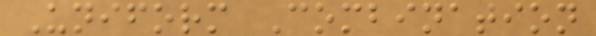Uniform Combination
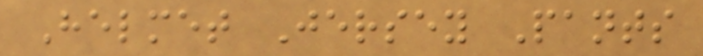Helmet Jersey Pants
